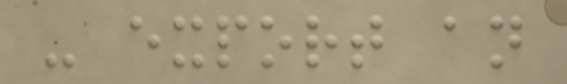- export an
